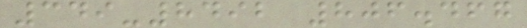349-8492 806.467
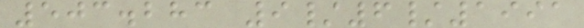503.283 9/6/1991
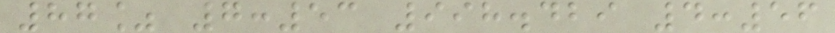87% 7:53 998.429 4:56
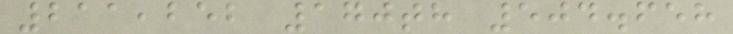211,252 170th 504.658
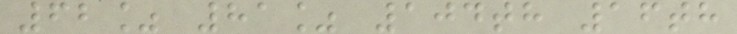62% 81% 104th 16th
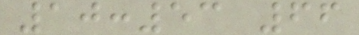10:53 66
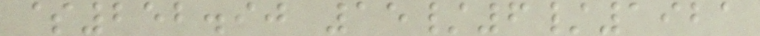$252.90 15/6/1921
